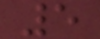5
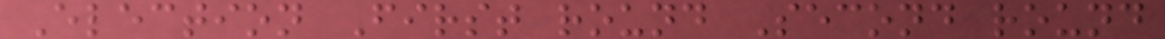Election First round Second round
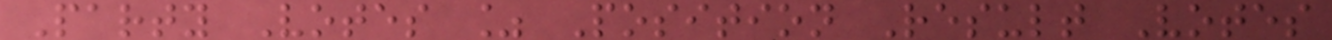Party Votes % Position Result Votes
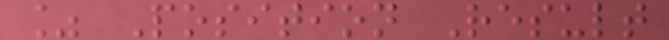% Position Result
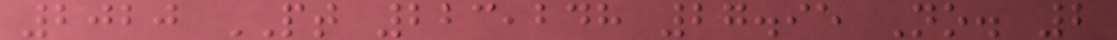2020 PT 223,248 27.95 No. 2
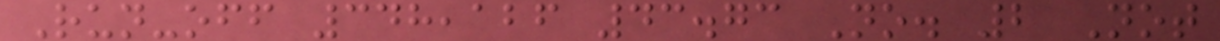Run-off 348,126 43.73 No. 2 Not
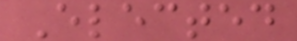Elected
